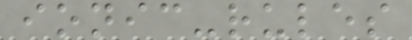ionic-rules
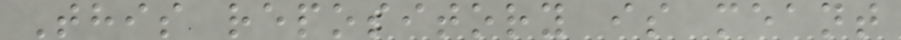This repository is meant
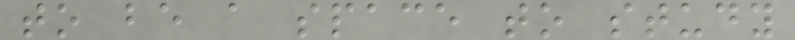to be a space to study
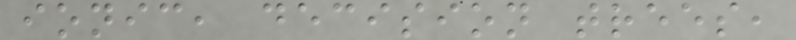ionic, decision trees,
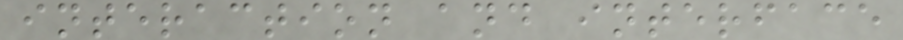interaction and interface
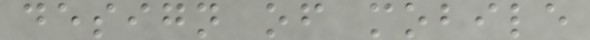design of mobile
